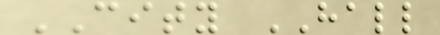CITY HALL
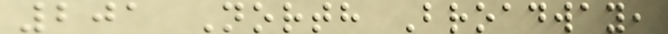201 North Broadway,
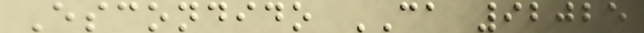Escondido CA 92025
